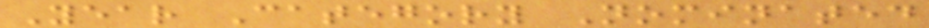Year Category Nominated
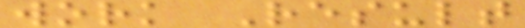work Result
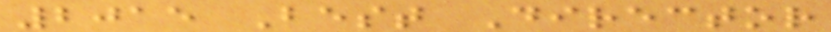2015 Best Director
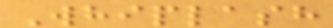Whiplash
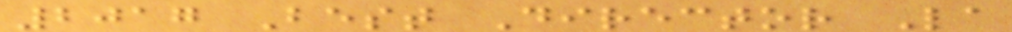2017 Best Director La
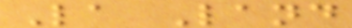La Land
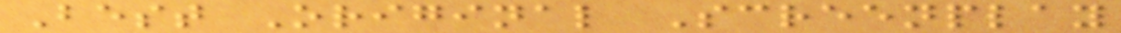Best Original Screenplay
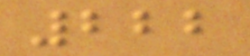222
